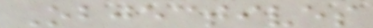Objectives
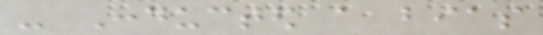- Conducted a bias
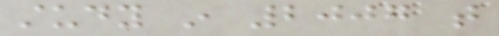study in 2007 that
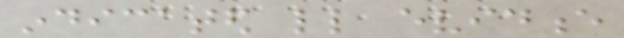indicated little evidence
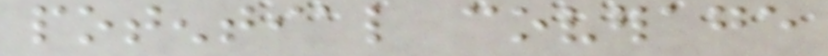potential coverage
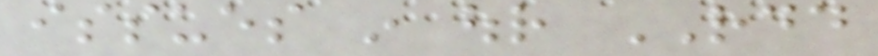issues in our RDD
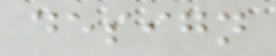design
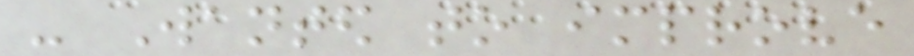- Wanted to improve
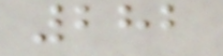282
